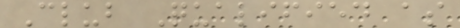Club Qualified as
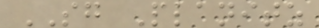SG Planitz
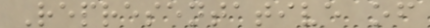Representative of
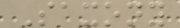Saxony
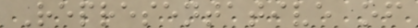Representative of
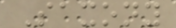Saxony
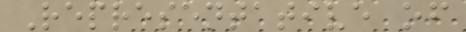Representative of
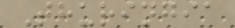Thuringia
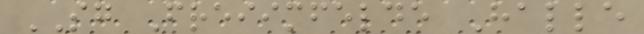SG Freiimfelde Halle
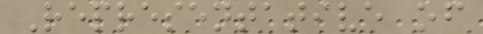Representative of
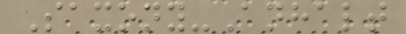Saxony-Anhalt
